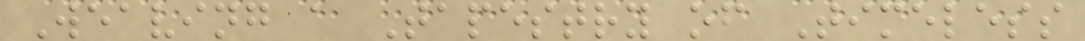Weaving a Tapestry of Timeless
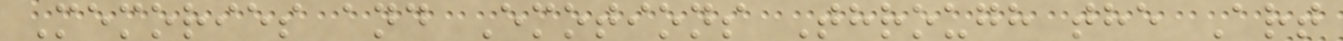Memories and Emotions Through the Art
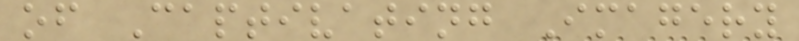of Captivating Imagery
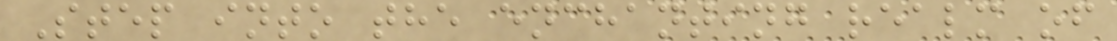Step into the enchanting realm of
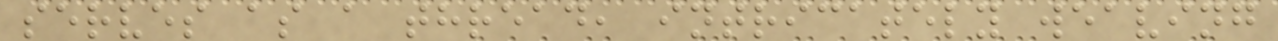serves as a thread, intricately weaving
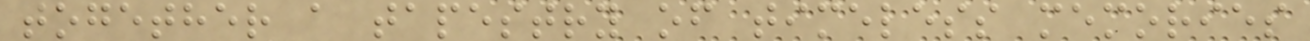together a tapestry of timeless memories
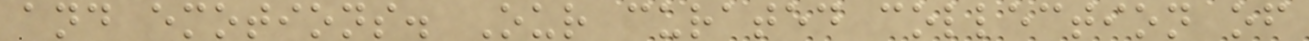and emotions. Our curated collection of
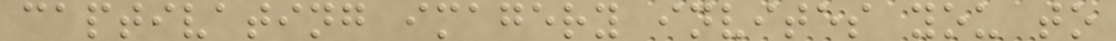captivating imagery invites you to
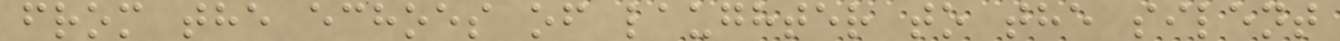from the echoes of laughter to the silent
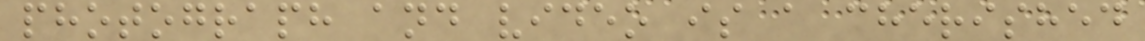photograph and video is a cherished
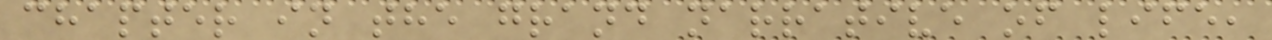chapter in the grand narrative of life,
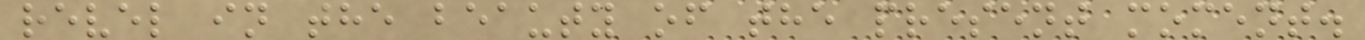revel in the beauty of the present moment.
